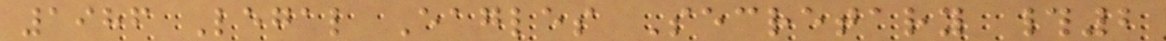1986 Legal Eagles Secretary #2
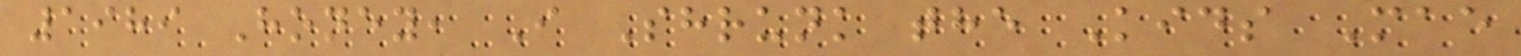1989 Honey, I Shrunk the Kids Mae
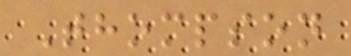Thompson
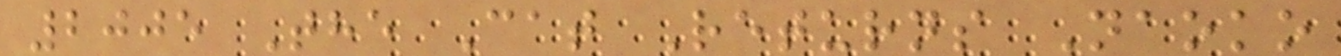2005 The Cat Returns Naoko
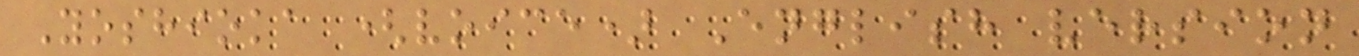Yoshioka (voice) English version
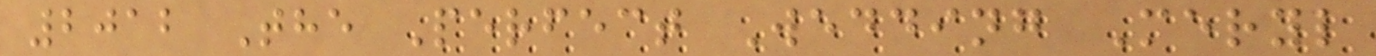2012 The Perfect Wedding Meryl
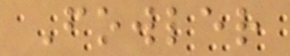Fowler
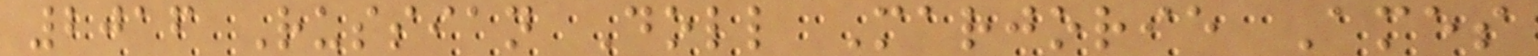2016 Russian Doll Marjorie Ames
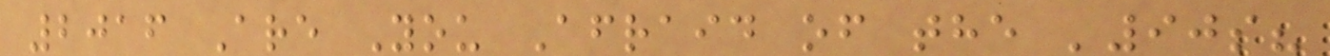2016 Are You Afraid of the '90s?
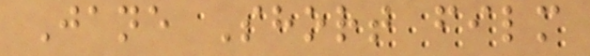Jane Short film
